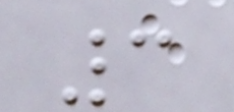3
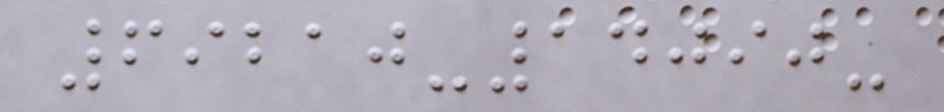69210-14090-
